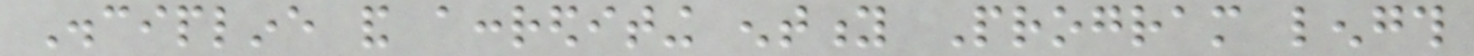Discipline and accrediting entity Program length
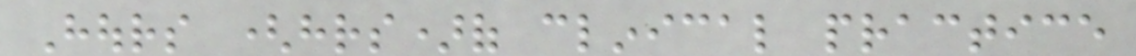Hours (hrs)of clinical practice
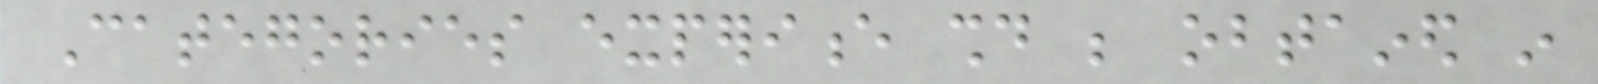Categories experience should be obtained in
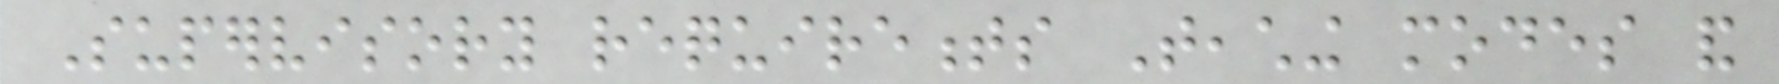Supervisory requirements Teaching modes and
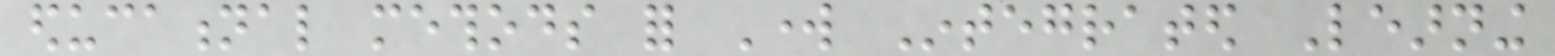educational methods for Work Integrated Learning
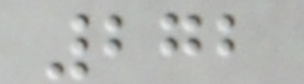272
